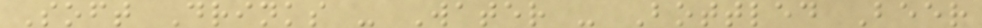Soft Drinks - Water - Bottled Beer
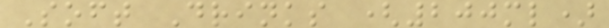Soft Drinks (200ml)
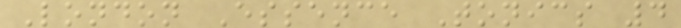London Essence Tonics 4
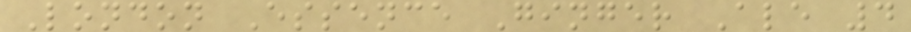London Essence Ginger Ale 4
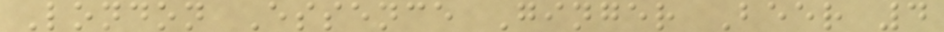London Essence Ginger Beer 4
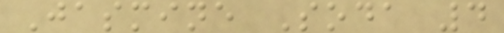Jasmine Soda 4
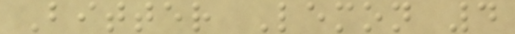Bitter Lemon 4
